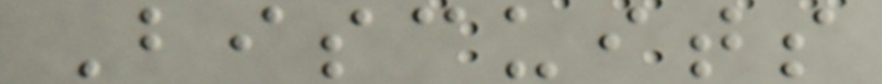Biscuits
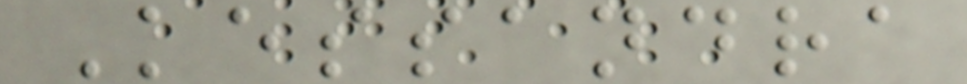Kessandra
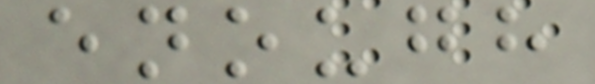enough
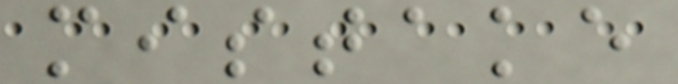mistake
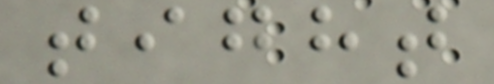tight
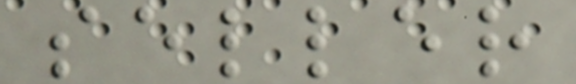seller
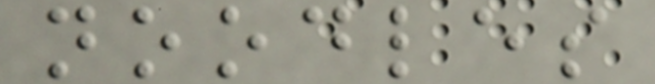noodles
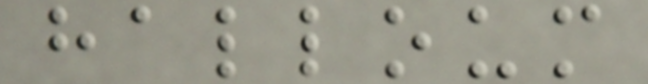halloum
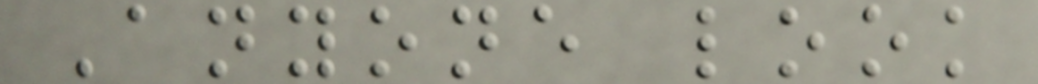Anyone look
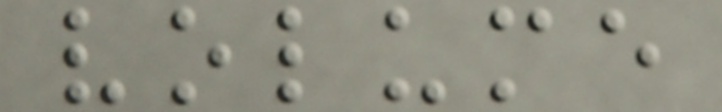volume
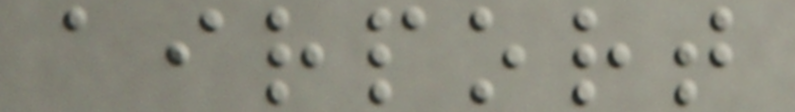airport
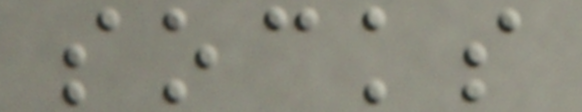socks
